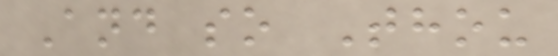And so Thou
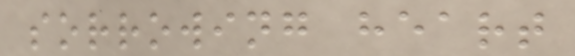sorrowing heart
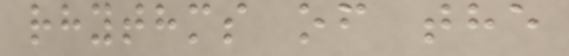rhythms of the
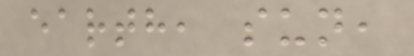earth, sun,
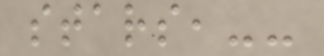stars,--
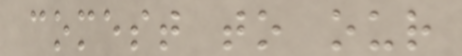comest to our
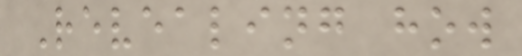Revealing how
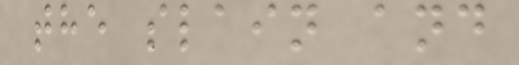the slain and
